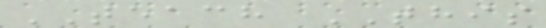TEACH THIS
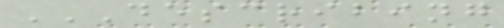DESCRIBING
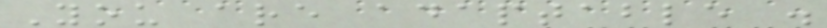You are adaptable .
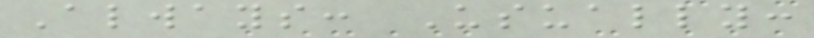Always: Usually:
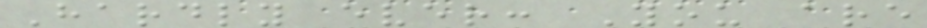Hardly ever: You are
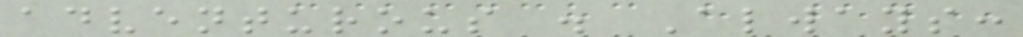adventurous . Always:
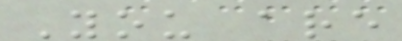You are
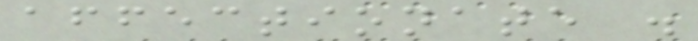affectionate .
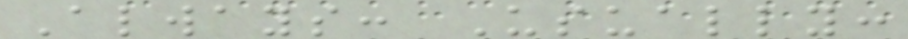Always: Usually:
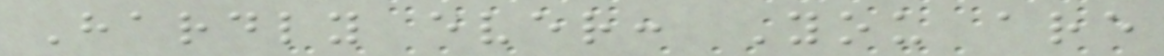Hardly ever: You are
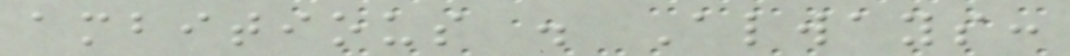ambitious . Always:
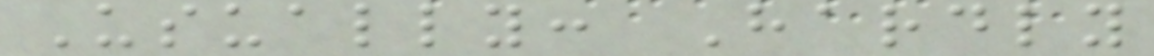Usually: Hardly
